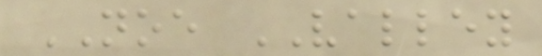NOE VALLEY
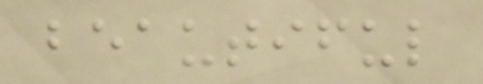beautiful
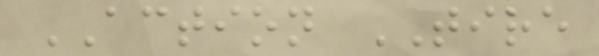ACTION TIRE
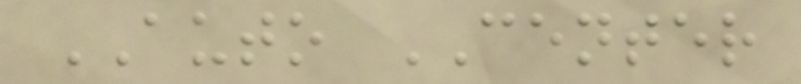AUTO CENTER
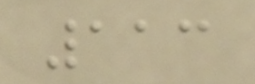113
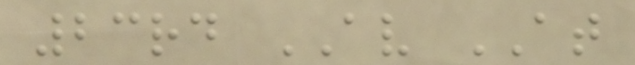23rd AV AT
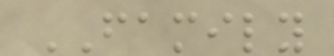FAMILY
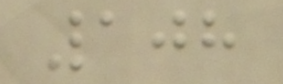108
